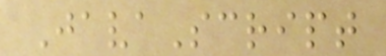JavaScript
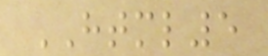HTML5
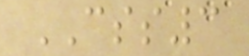CSS3
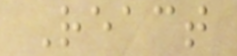React
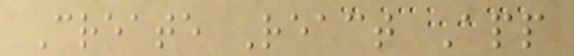Create React App
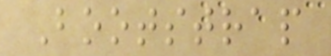Bootstrap
